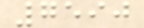7590
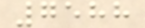7588
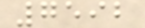7592
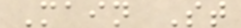Main St
